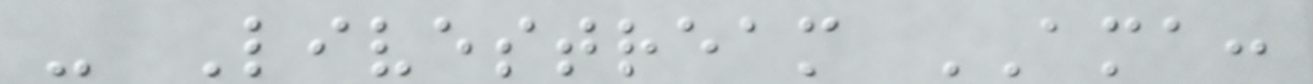- Livestream AMA:
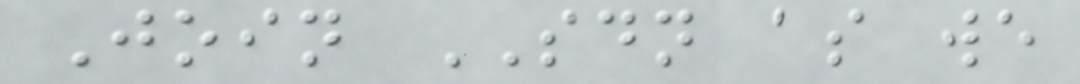Join SDN as we
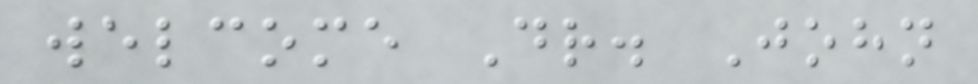welcome Dr. John
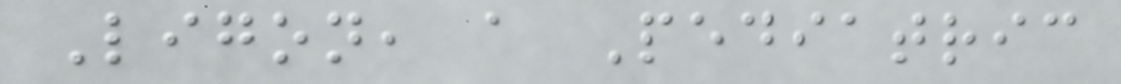Ligon, a Pediatric
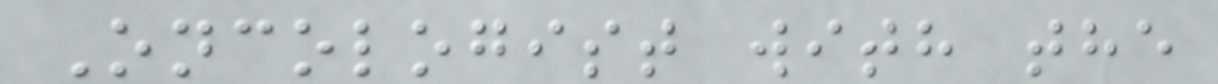Oncologist with the
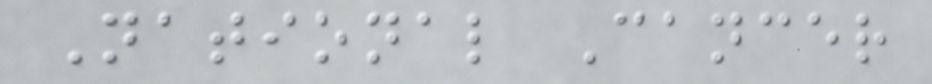National Cancer
